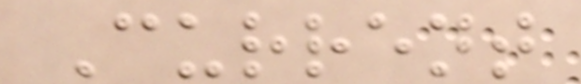Current
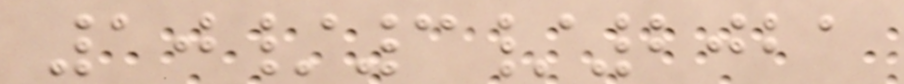10/3/2021
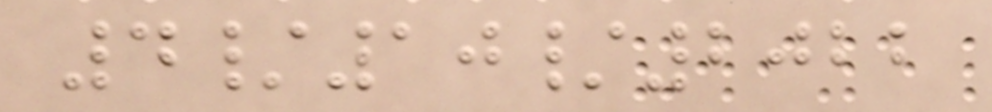4/10/2022
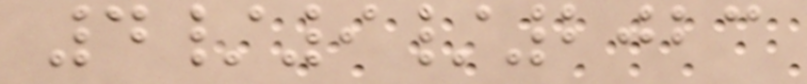4/9/2023
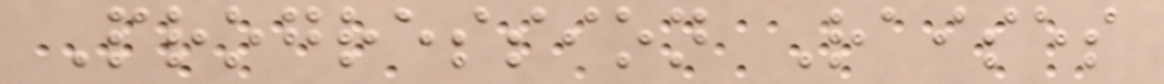Progression Raises
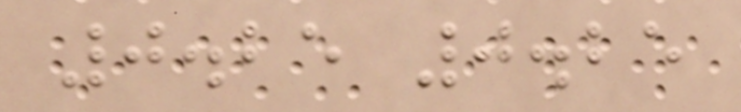0.25 0.25
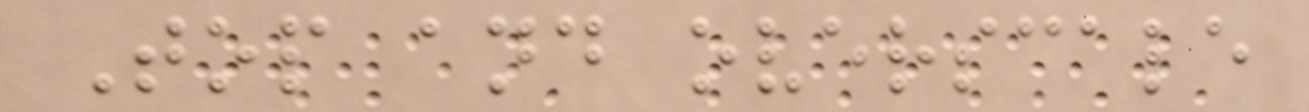Top and overscale
